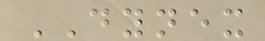DYNEX
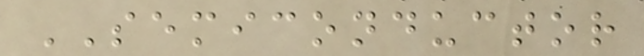SEMICONDUCTOR
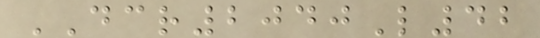DCR2040L42
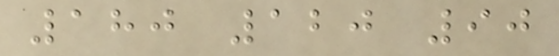180 120 90
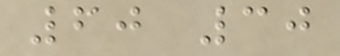60 30
